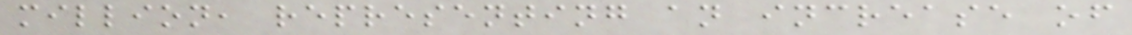million, representing an increase of
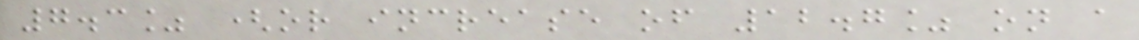7.3% (or increase of 12.7% on a
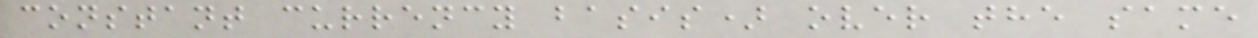constant currency basis) over the same
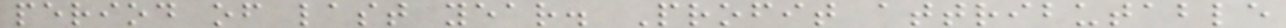period of last year. Profit attributable
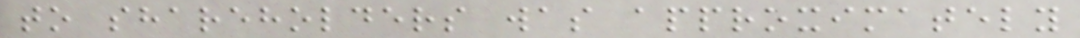to shareholders was approximately
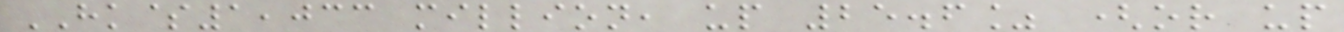HK$1,033 million, up 25.6% (or up
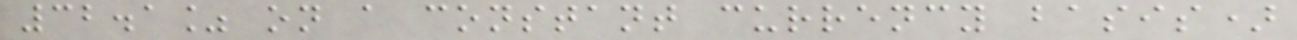32.1% on a constant currency basis)
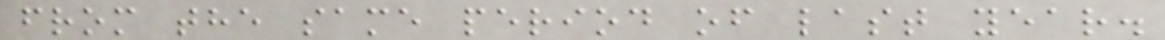from the same period of last year.
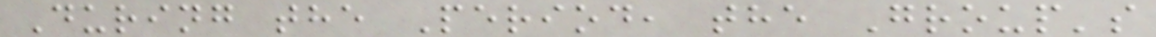During the Period, the Group's
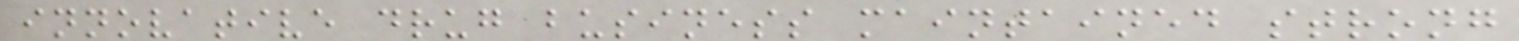innovative drug business maintained strong
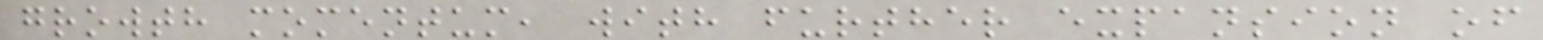growth momentum, with further expansion of
